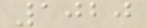1020
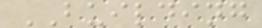BUILDING
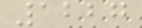1227
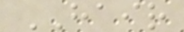HAIR
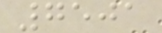7501
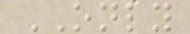ONLY
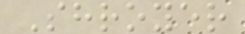Shroyer
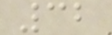32
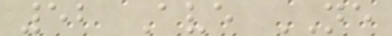52 Ave NE
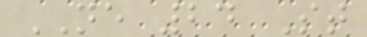NE 24 St
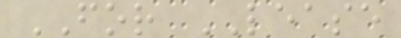FOR LEASE
